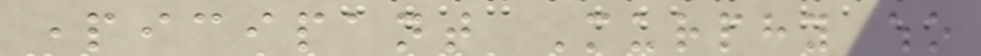participant Murphy who
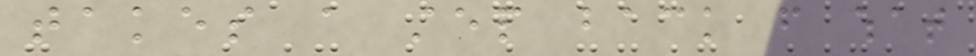takes a step back from what
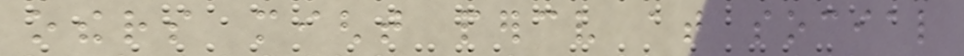others might perceive at social
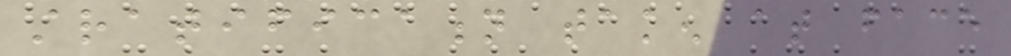stratification taken at face
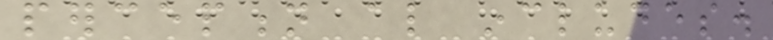perception also includes.
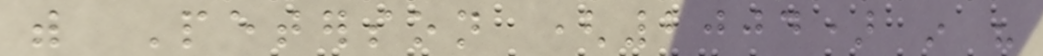with Peterson (2004) in his
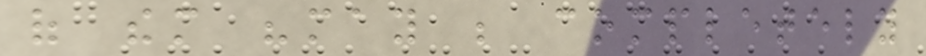of them "may be completely
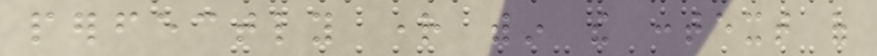perfectly right within the context of
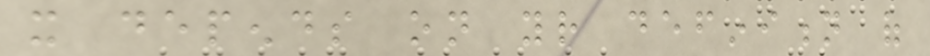it depends on your definition of
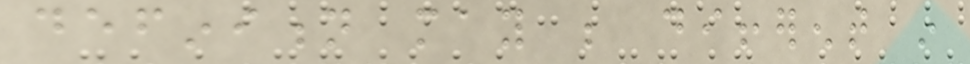definition may be different in
